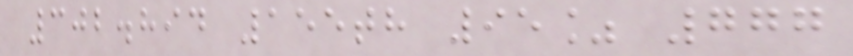302.894 155th 95% 777
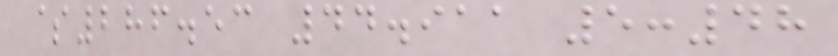$286.53 44.911 5:48
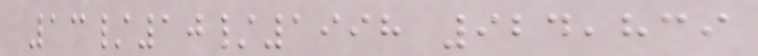13/10/1998 924,839
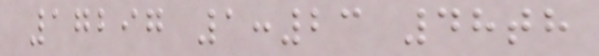17297 1:23 48th
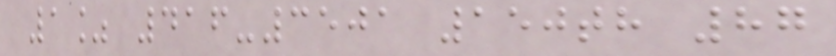1% 416-3501 150th 87
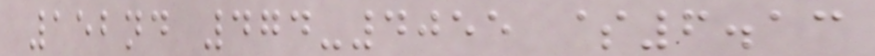152nd 474-4055 $6.13
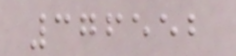376552
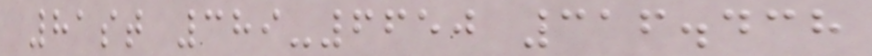81st 389-6650 316.438
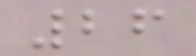26
